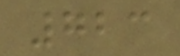723
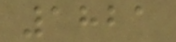1821
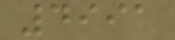4991
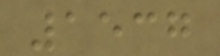1537
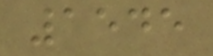1545
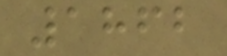1862
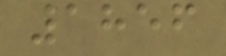1856
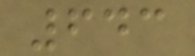643
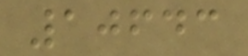10643
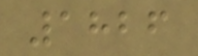1826
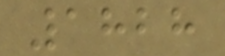1828
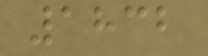1832
